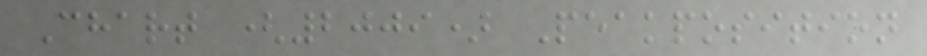Chart (2009) Peakposition
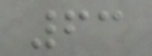63
